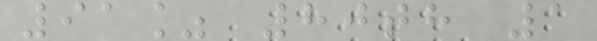91% 80th 1
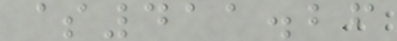$411.26
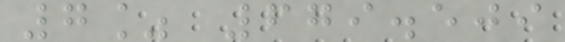7% 679.509
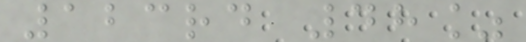123rd 48%
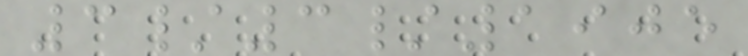3/3/1905
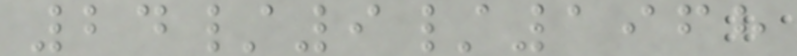24/9/1968
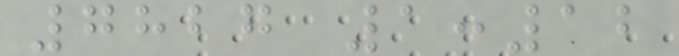7827 1:12
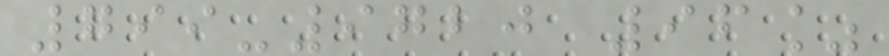799-9720 96%
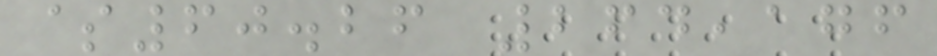$60.26 264,176
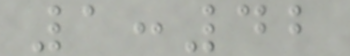1:42
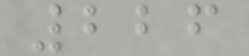226
